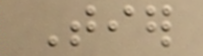Tier
